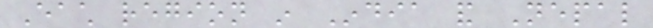Each region in India and Nepal
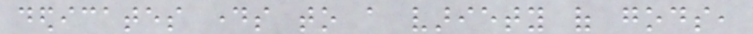dedicates days to a variety of gods,
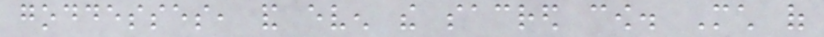goddesses, and even the sacred cow. Much of
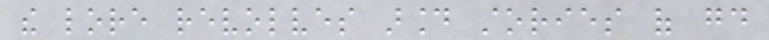the lore revolves around stories of good
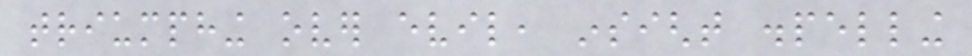triumphing over evil, insight dispelling
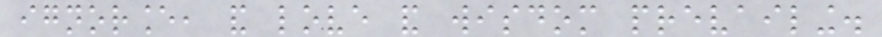ignorance, and love and wisdom prevailing.
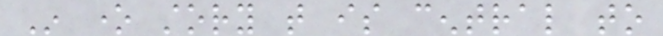In one story that is central to
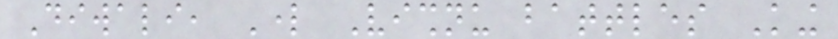Diwali, Lord Vishnu battles King
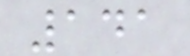141
